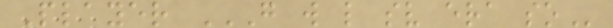Player G W L SV ERA SO
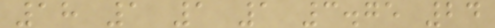18 1 1 1 3.75 24
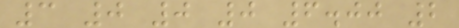3 0 0 0 6.00 2
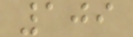109
